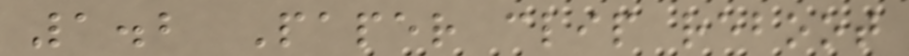1.2 Paper clip reboot
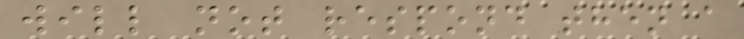will not respond then a
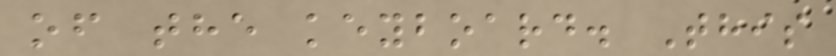of the keyboard. This
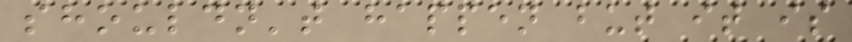shouldn't happen but it is
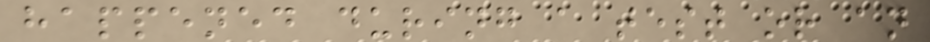happened during a test or an
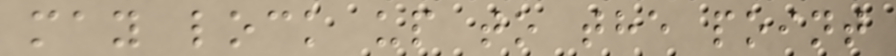may lock up to the point
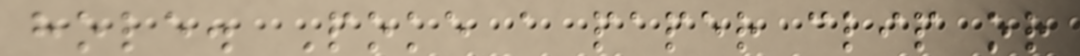hole. Poke a paper clip or
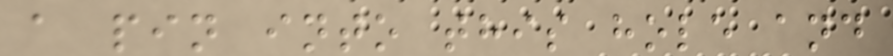a pin into this hole and
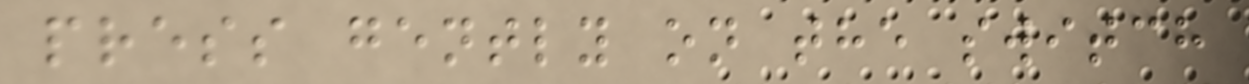press gently on the switch
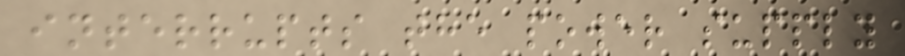interrupts the power supply
